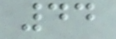44
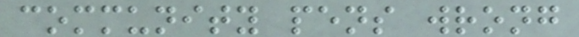community pens wrong
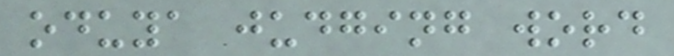oduya judging word
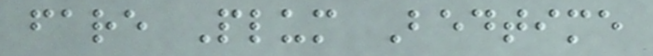fare Plum Bedtime
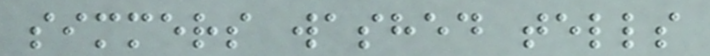simmers washed tells
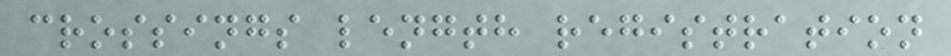crossings length registration
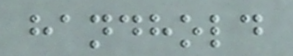handhold
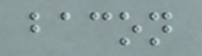bacon
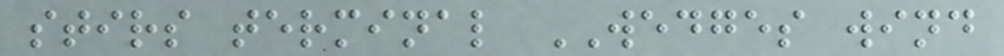stirs terminal WEDGES wind
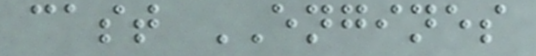cast ENGINES
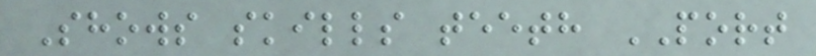Shows skills teeth PORT
